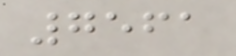7561
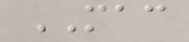MAC
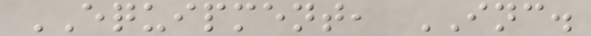EQUIPMENT, INC.
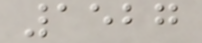1527
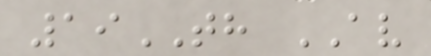19TH AV
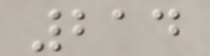214
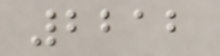2212
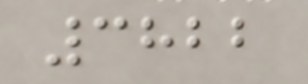3822
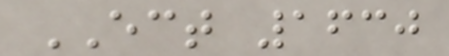ECT 1630
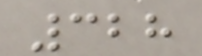328
